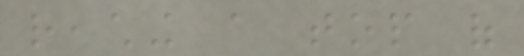reaching a top of
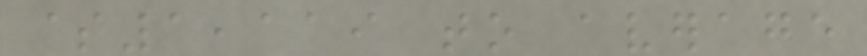$1,119 to average
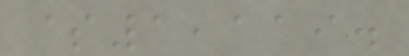$1,119.
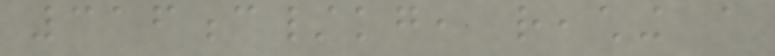316c/kg, reaching a
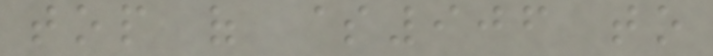top of $906 to
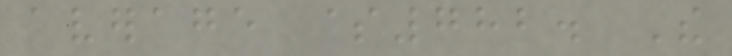average $782. The
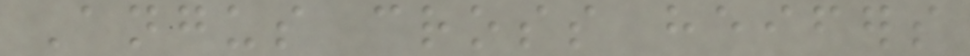Angus cross heifers
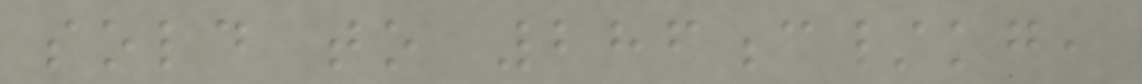sold to 286c/kg,
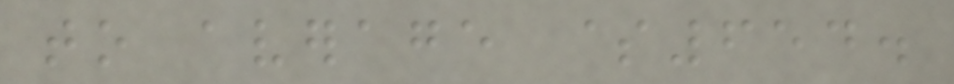to average $654.
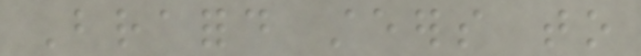Braford steers to
